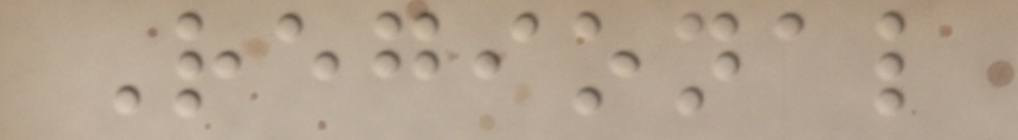Regional
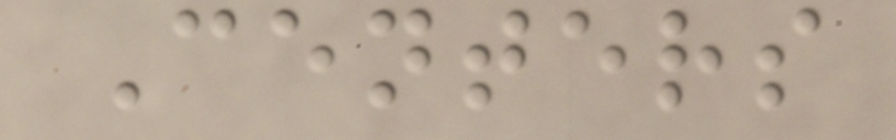Centers
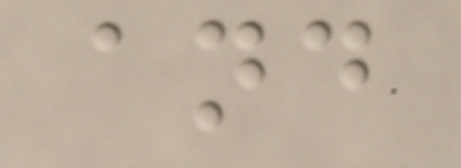and
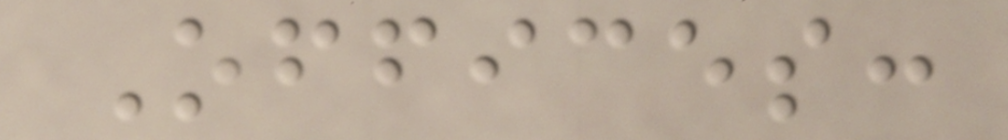Offices:
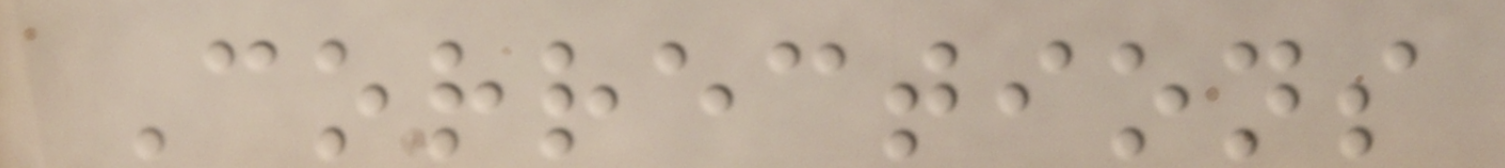Corrections
